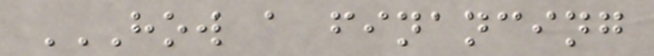HOW A FINANCING
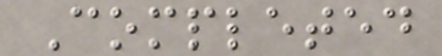Completed
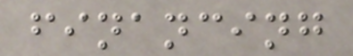financing
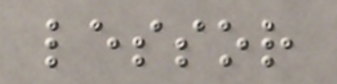lessor
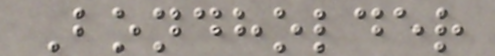Bondholder
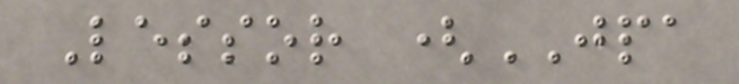Lessor (JPA
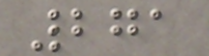271
